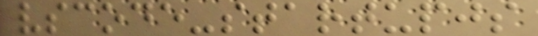vscode-startupjs
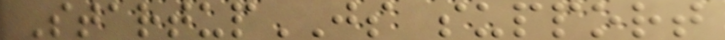StartupJS support
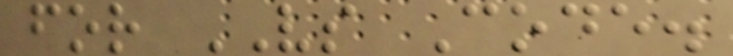for VS Code.
